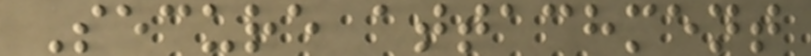Secure attachment
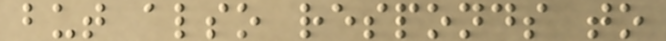but also responds to
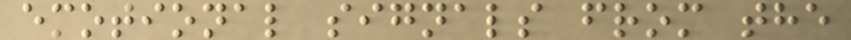emotional signals from the
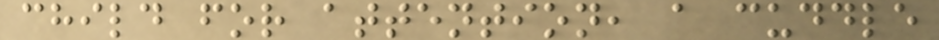child for attention, a cuddle
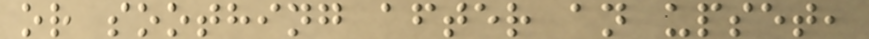or soothing after an upset,
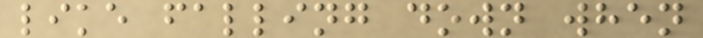like falling down when
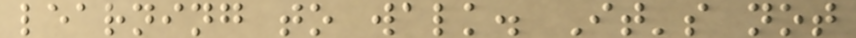learning to walk. It's not
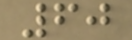60
